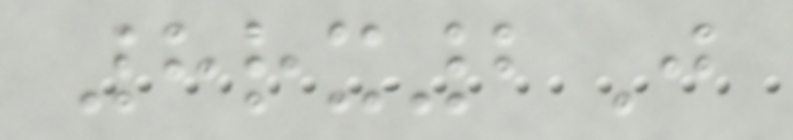8rx2J
